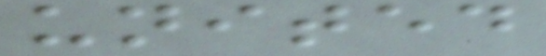united
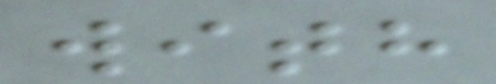with
